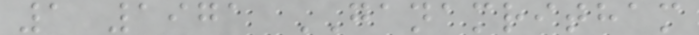1 1971 GANAMRITHAM
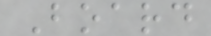Board
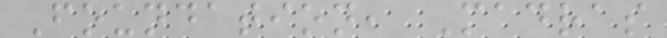Foundation, Madras
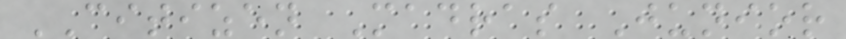CITIZEN Madras Junior
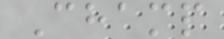Champ
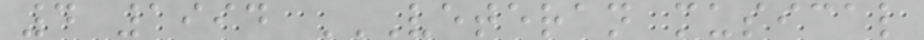4 1994 VETERAN MUSICAL
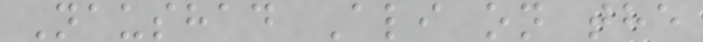Naushad Ali on the
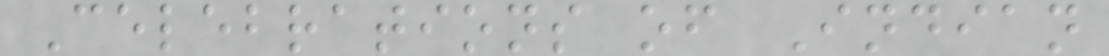Celebrations of Indian
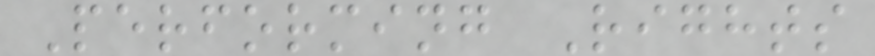Performing Rights
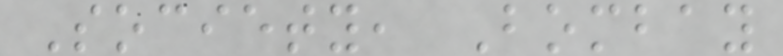Society, Bombay
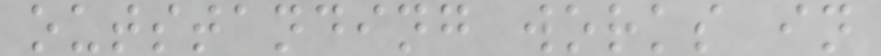outstanding works in
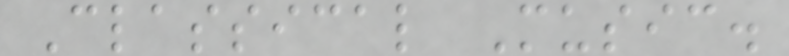Classical Music.
